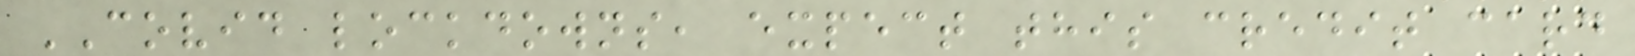COVID lockdowns, expect this credit card
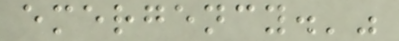emergency.'"
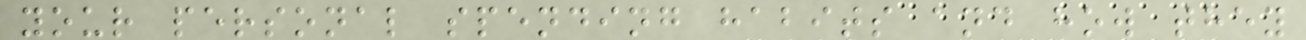your personal spending habits and how they
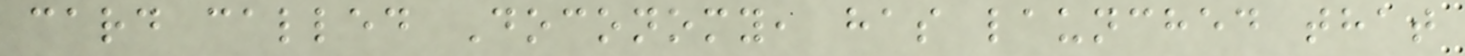card called Doconomy, has launched that
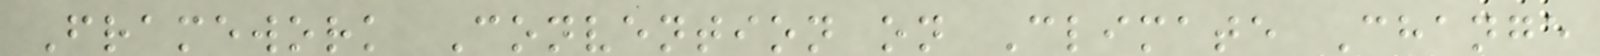Framework Convention on Climate Change
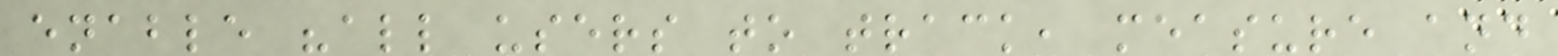enable "all users to track, measure and
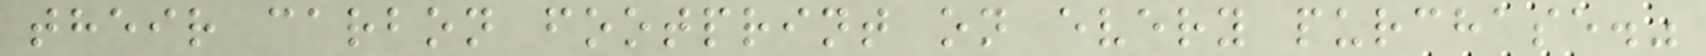their carbon footprint on every purchase."
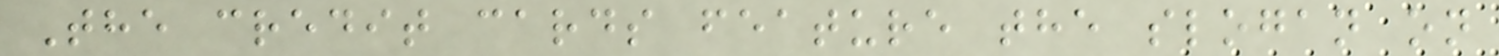The credit cards feature the slogan on
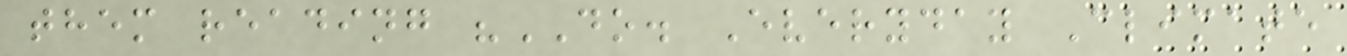them reading "DO. Everyday Climate
